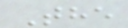The
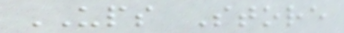UPS Store
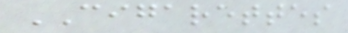CIGARETTES
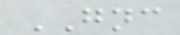GNC
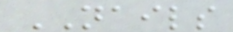NAILS
